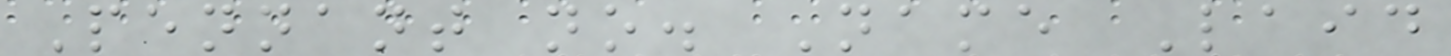Pennant no. Name Laid
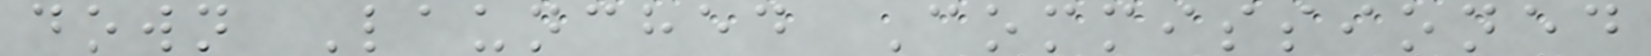down Launched Commissioned
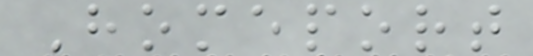Homeport
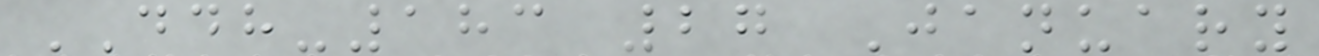DDH-183 27 January
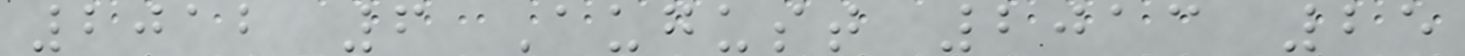2012 6 August 2013 25
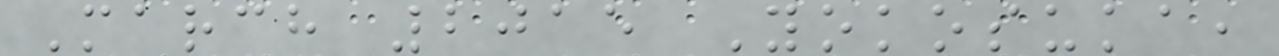March 2015 Yokosuka,
